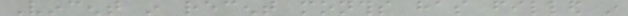Vincent in recent months has filled in
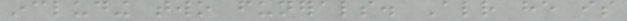including two funerals. Already he is
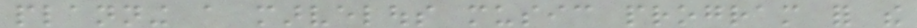planning a marvelous music program for the
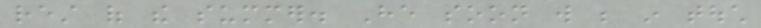rest of the summer. He soon will be in touch
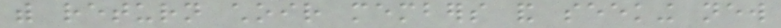with return choir members and seeking new
